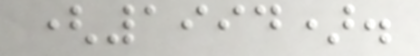(1994).
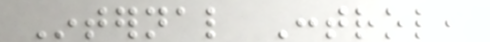Internal Control,
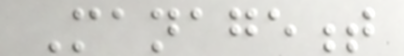Management
